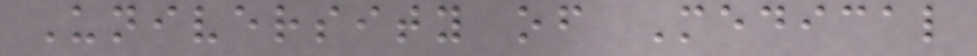University of Medical
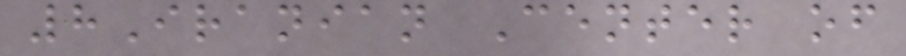8Iranian Center of
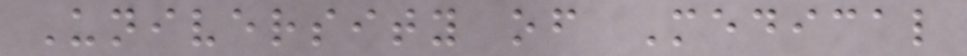University of Medical
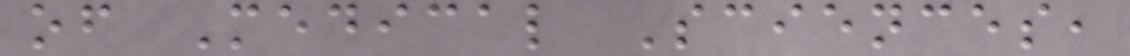of Medical Sciences,
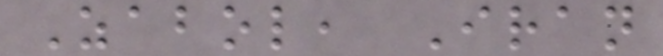Zabol, Iran
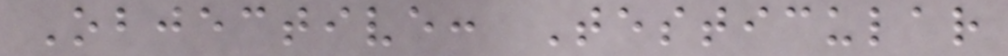Objective: Testicular
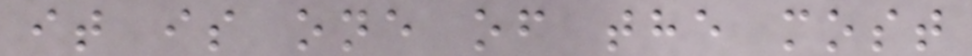it is one of the most
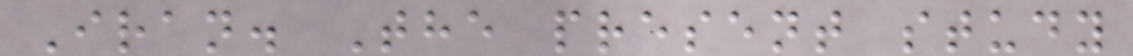Iran. The present study
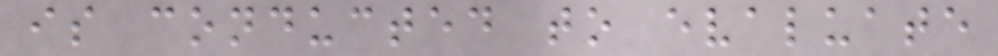is conducted to evaluate
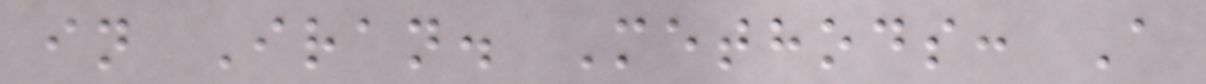in Iran. Methods: A
